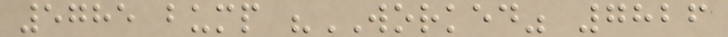5785 bump "WORKED" 7826
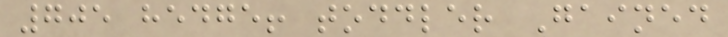705 hedge! toddler Gained
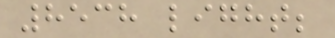8538 light;
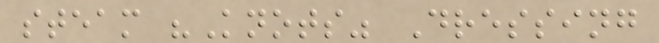steam "Knots" Dressing
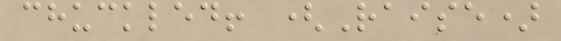chuckled! (Raise)
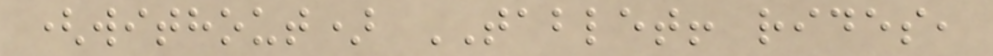(without) TABLET! rides,
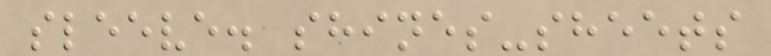sleeve. shines-sheets
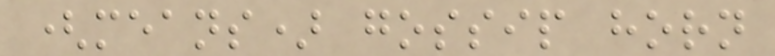(means) gossip horn
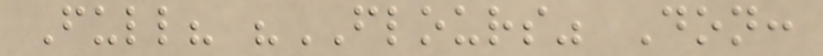Full? "FLOURS" Don:
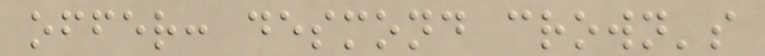offer: desmond crown's
